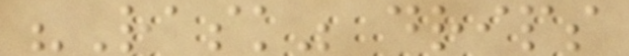"Rask" drips
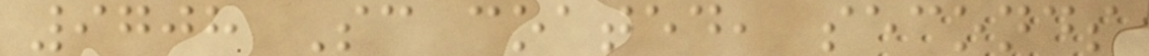9708 Sc coated, seconds
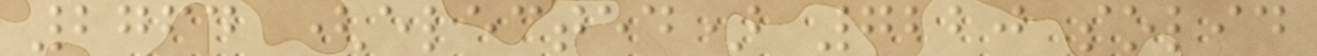2764 (elected) 7220 solid
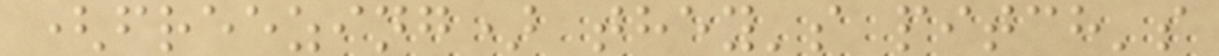(freezing) they's pitch's
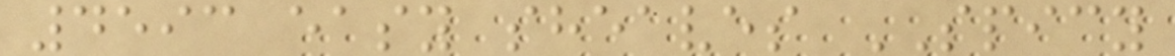4593 easy sheaves SPICY
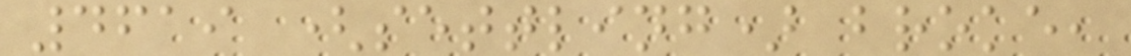4619 (settling) broke,
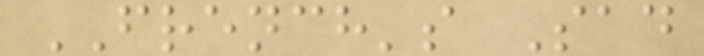FRENCH's Sad
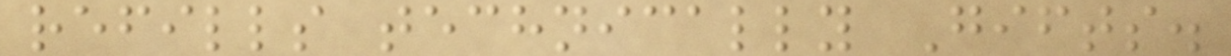refills technically Gifts.
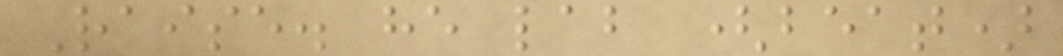Raise. he lab (beat)
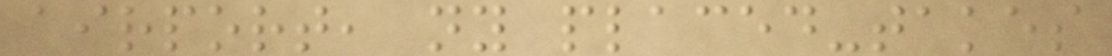airport, ny placed-takes
